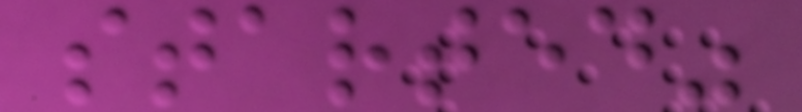started"
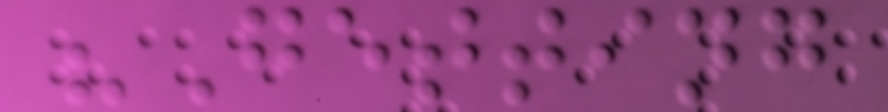"Getting
